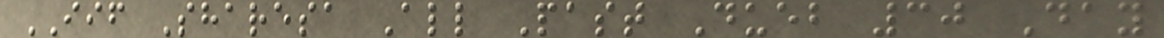IIF Sharesa All Past Dueb 30 Day
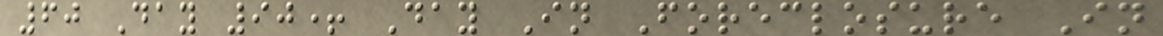60 Day 90+ Day In Foreclosure In
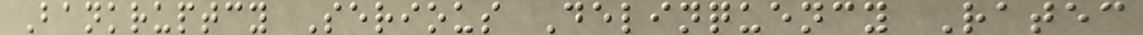Bankruptcy Serious Delinquency Ratec
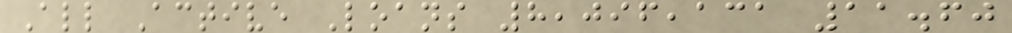All Active Loans 8,096,131 11.60
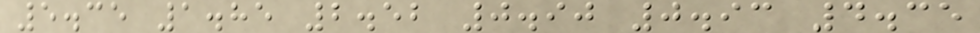5.35 1.85 2.52 0.90 0.93 4.35
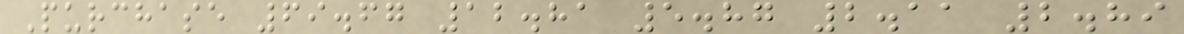Purchase 69.67 12.81 5.87 2.11 2.89
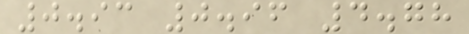0.93 0.96 4.78
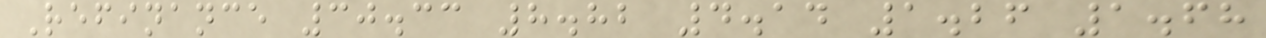Refinance 30.33 8.82 4.14 1.26 1.68
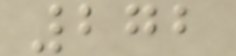272
